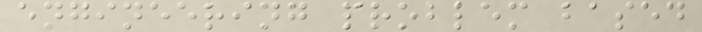engineering problem based
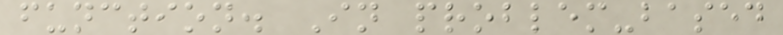function. In problem-based
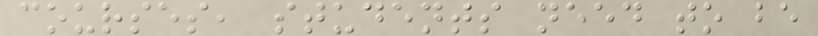courses, students need to be
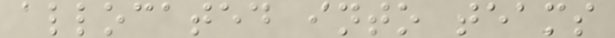allocated into teams
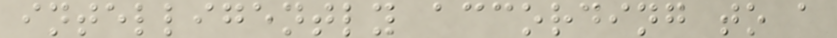intelligently according to a
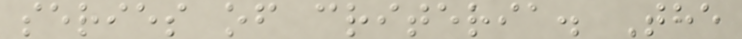series of criteria. The
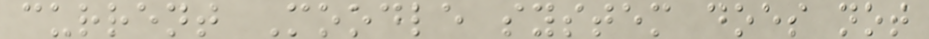current Moodle system does not
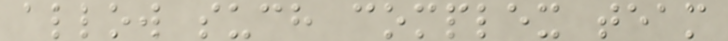allow such complex team
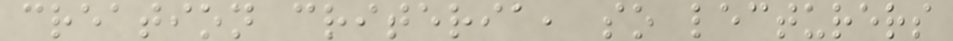creation criteria, so lecturers
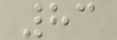83
